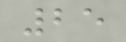25
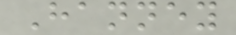Hanney
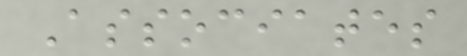Associates
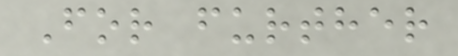For further
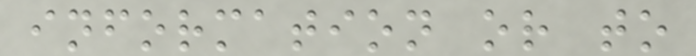information or to
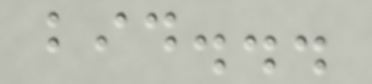bid...
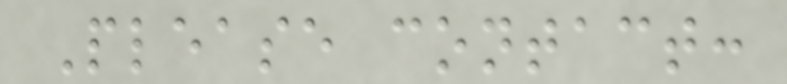Please contact:
